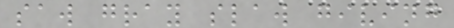saw gray slaw giving
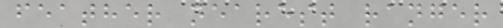feather nearest ranger
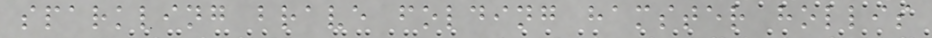sparkling brave folding hamster hollis
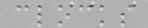clocks
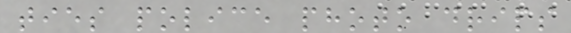ties police photo drips
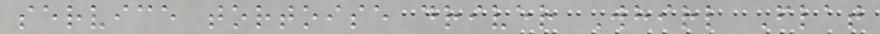service tortoise driver Whirl Flat
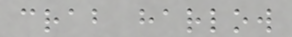crab harlow
